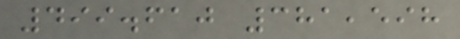499.610 381,598
